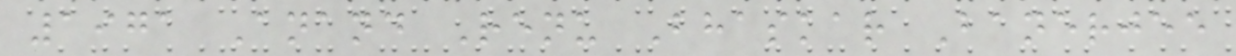1971 Anand Renu Bhaskar Banerjee
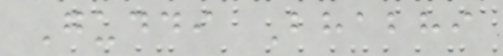Guddi Bhabhi
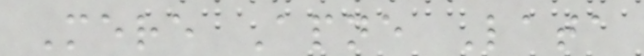Mere Apne Lata
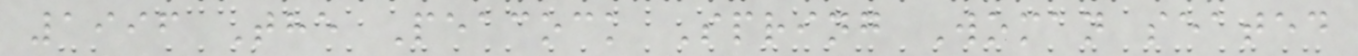1996 The Peacock Spring Woman seated
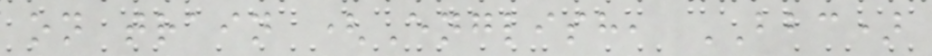on train (English, BBC)
